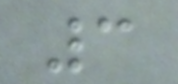3
